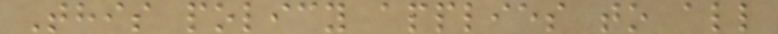This policy applies to all
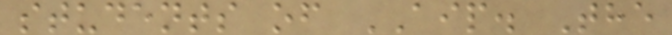students of AIP. The
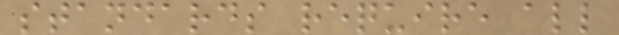standards require all
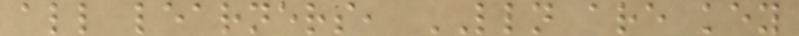all learners, LLN are key
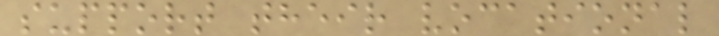support their vocational
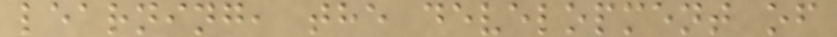learning, the development of
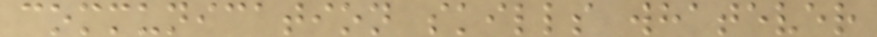communication skills whatever
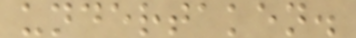undertaken.
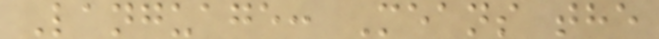Language: Means the
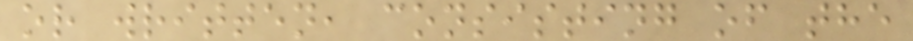or written, consisting of the
